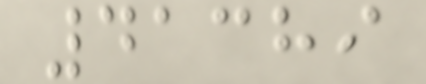41389
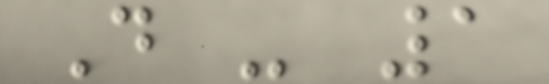D - 1
